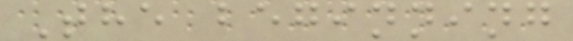The beginning
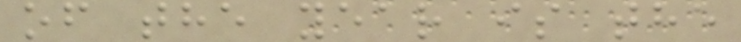of the year is the
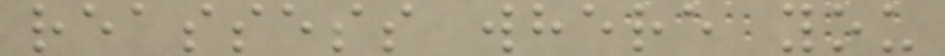reassess where you
